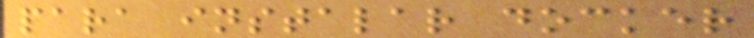para instalar docker
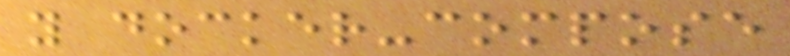y docker-compose
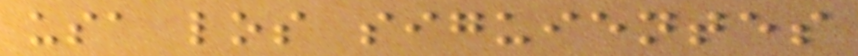usa los siguientes
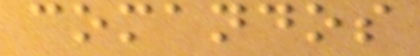comandos
